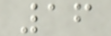16
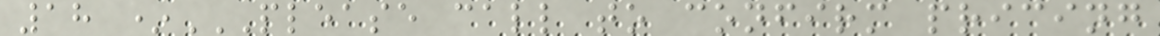18 *PLEASE CALL TO CONFIRM PRICING
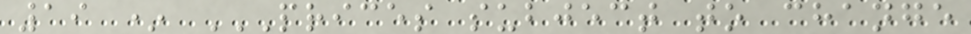19 * PRICES SUBJECT TO CHANGE
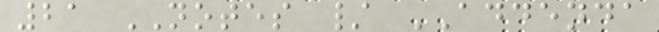21 NOTES / ADDENDA
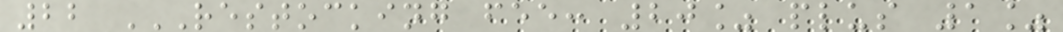22 RESTOCKING FEE: 20% PLUS 1%
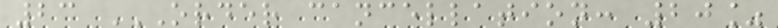23 ORDER CANCELLATION: 20%
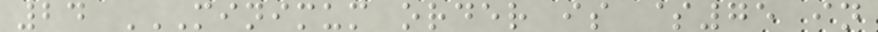24 MINIMUM ORDER IS $75 IN
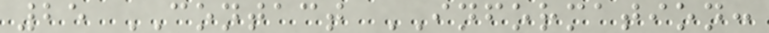25 CONTACT INFORMATION:
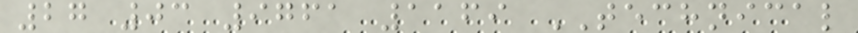27 03 9761 1169 TECHNICAL
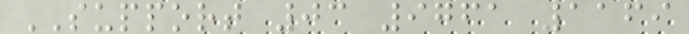SUPPORT 03 9761 1169
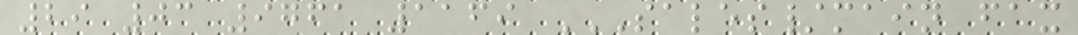29 03 9761 1169 SALES/MAIN FAX
